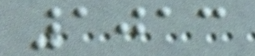1013
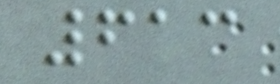613
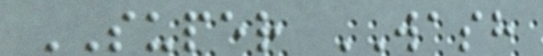SUPER WASH
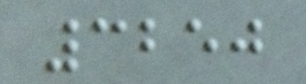3250
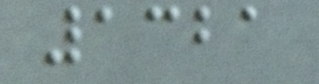1321
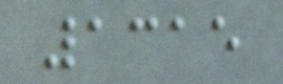1315
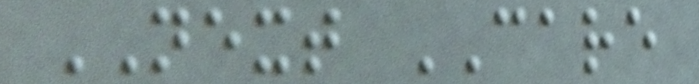NEXT CARE
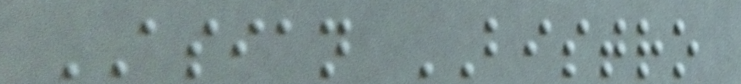ASIAN BISTRO
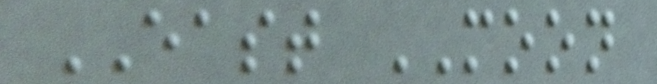EAST MOON
